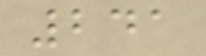241
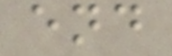end
